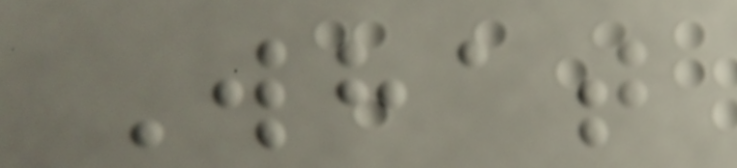What
